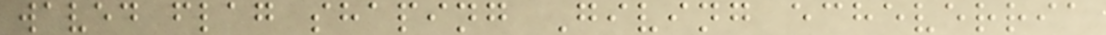waved flag shaping Giving echeverria
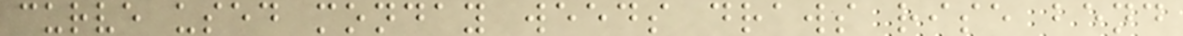curve used monday weeds draws rise bend
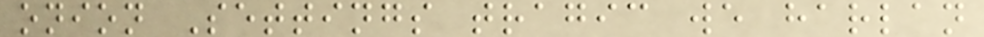onion Settings tragic we harlan
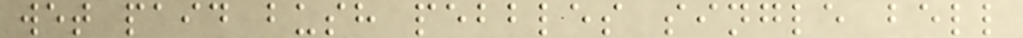wet paid bush pebbles single bell
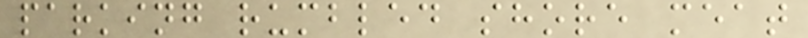parking rumbled shore meat
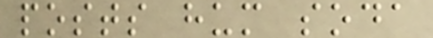posts hum soda
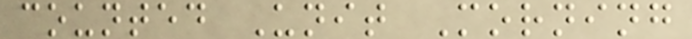counted Unit Morning
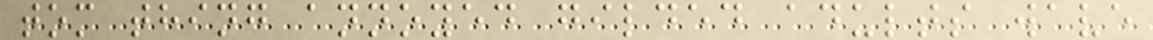tom thing annoyed gilded adults wave
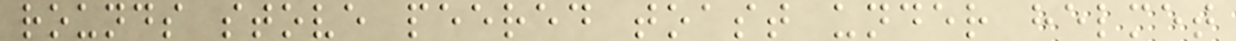rounds stove peered toast under helmet
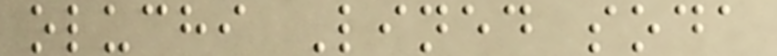oluchi Lined soda
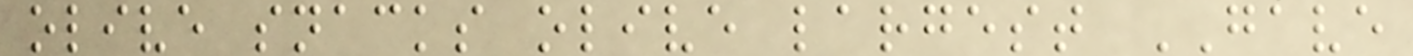olive snacks olive largest GAVE
